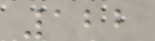122
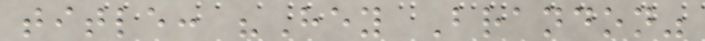title: "Hey Brandon"
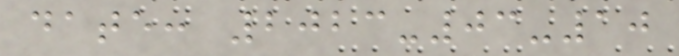date: 2023-03-10
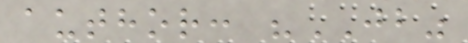author: "JB"
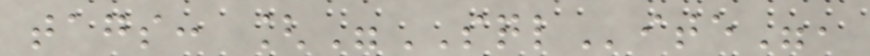tags: ["SQLite",
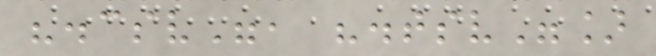".csv", ".tsv"]
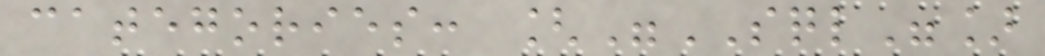categories: ["SQL"]
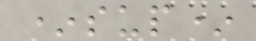*sup*
